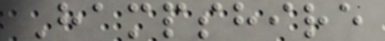Hampshire
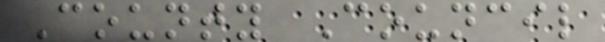County Council
